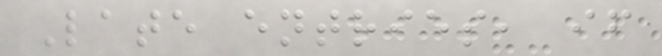Late entries, if
